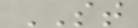ST
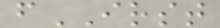fIRST
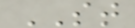ST
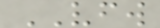VFW
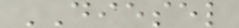DIESEL
